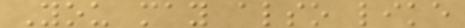You may also like
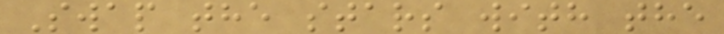Swap the stars with the
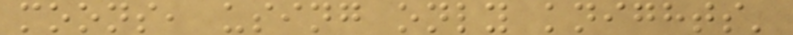moons, using only knights'
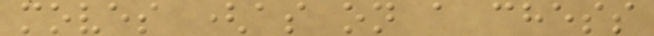moves (as on a chess
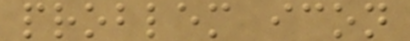problem icon
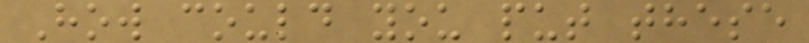How could you put these
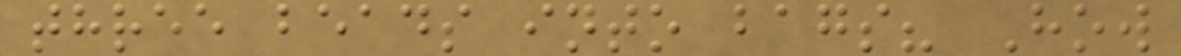three beads into bags? How
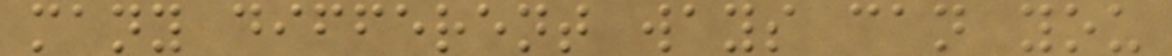many different ways can you
